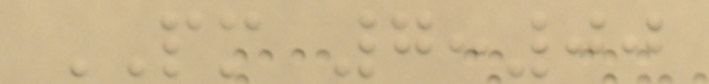PM 7:00
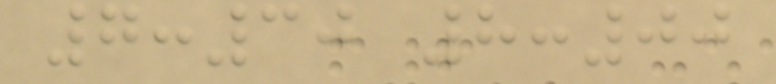7:30 8:00
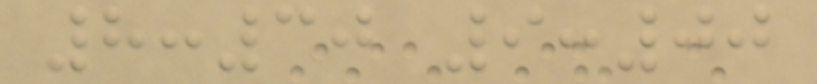8:30 9:00
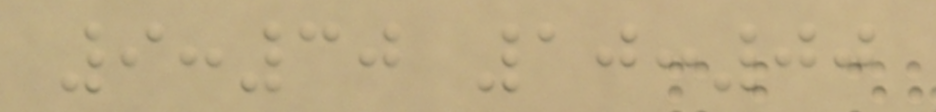9:30 10:00
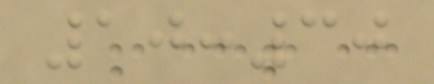10:30
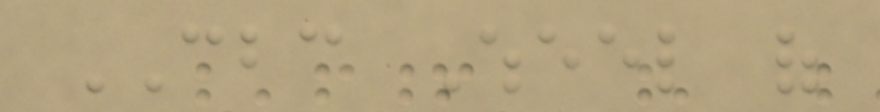CBC Wheel of
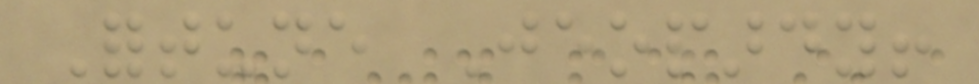Fortune Jeopardy!
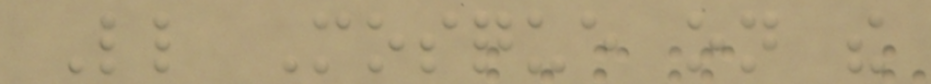Little Mosque on the
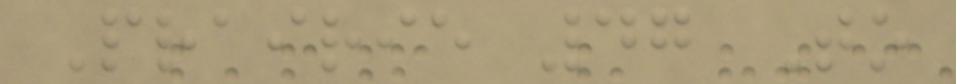Prairie 47 To
